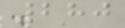280
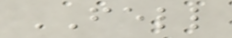FELL
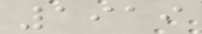1919
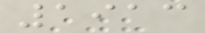1913
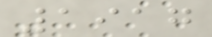1917
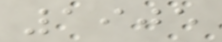1905
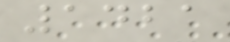1421
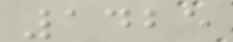1425
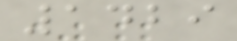1429
